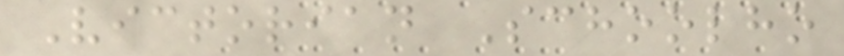Victorian Schoolho
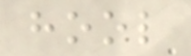hool
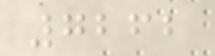7262
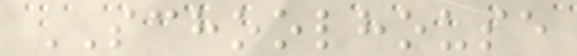SCHOOLHOUSE
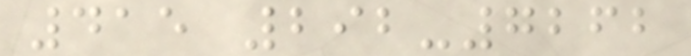415 292-7262
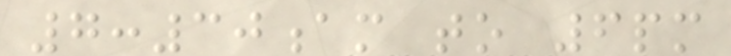7:30am to 6pm
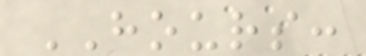HOURS:
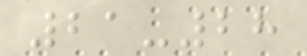21-28
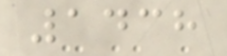1438
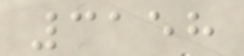3158
